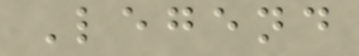Legend
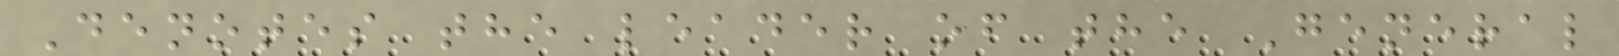Denotes the leader of the General
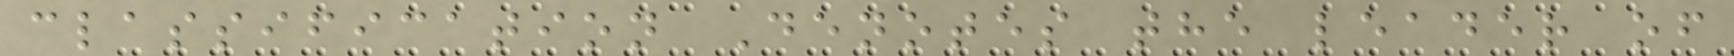classification Denotes the leader of
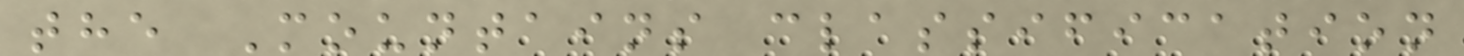the Mountains classification
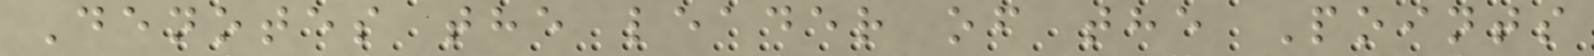Denotes the leader of the Points
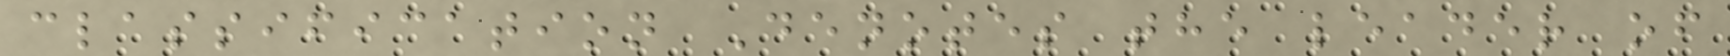classification Denotes the leader of
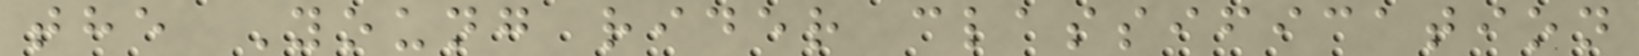the Young rider classification
